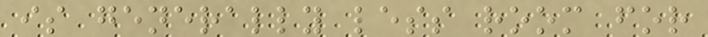is generally less room for
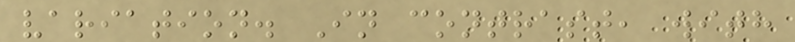variation. In contrast, with
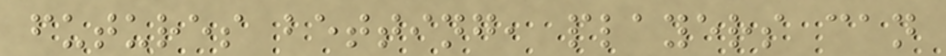futures betting, players can
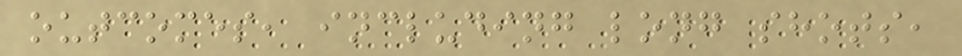outcomes, including long shots,
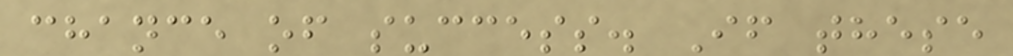chance of success. If these
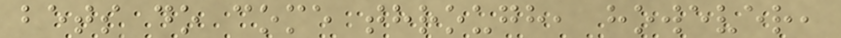bets do come through, however,
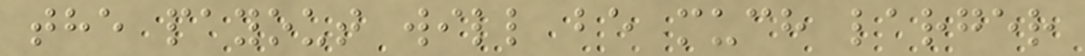the payout will be much larger
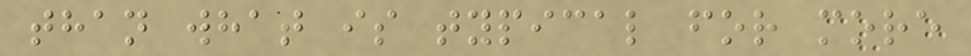than what is typical for more
